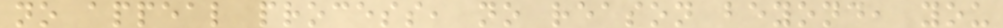no appeal process, no reason beyond, you
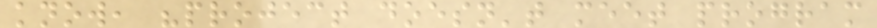know, "project doesn't meet program
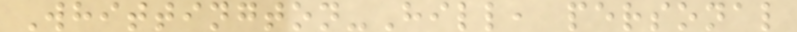Whittington-Hill, personal
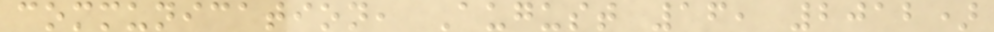communication, August 16, 2012)
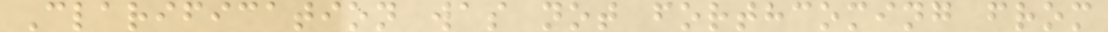Clarification was not forthcoming from
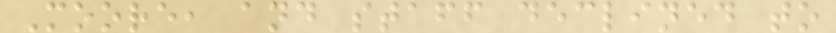Moore, and staff declined to
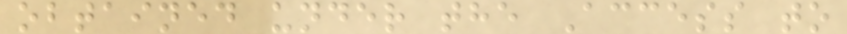obtained under the Access to
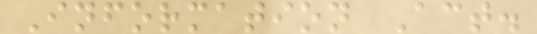Information Act.
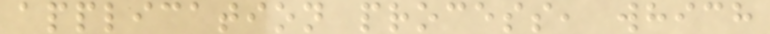application process, which
